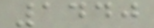1440
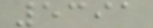5391
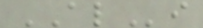ALi
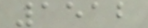1512
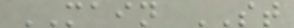MAIN ST
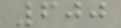600
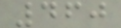460
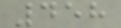458
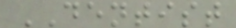DENTIST
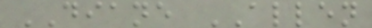DIANE ALLEN
